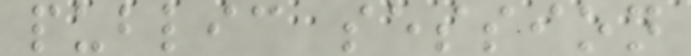public session
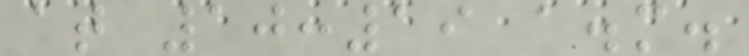at 10:19 a.m.
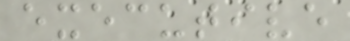executive
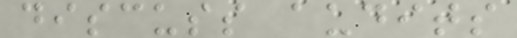discuss audits
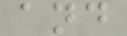and
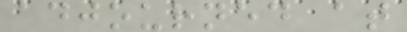adjourned at
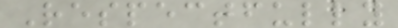Respectfully
